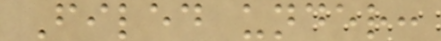Filed under:
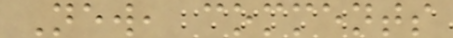New, comments
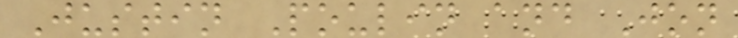Justin Poulin and Jon
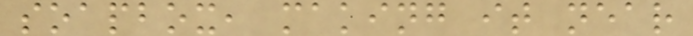soapbox, making it near
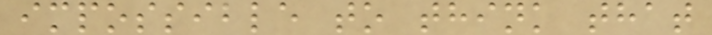impossible to think that
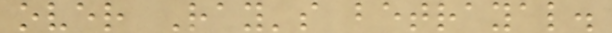over Ray's betrayal.
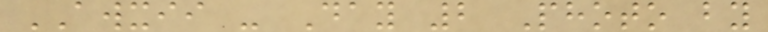AWXII - Day 2 Photo by
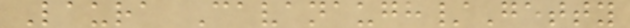Laura Cavanaugh/Getty
